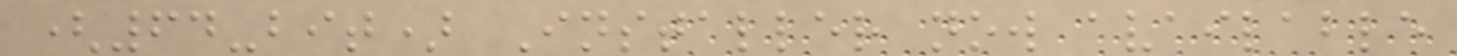(64-bit) Installer now available
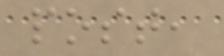post,
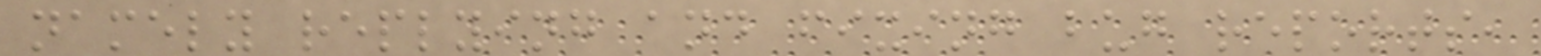namely replying and fixing bug reports,
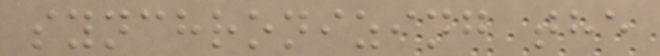synchronizing the
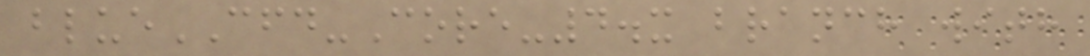blueCFD-Core-4.x branch with
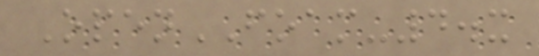OpenFOAM-4.x
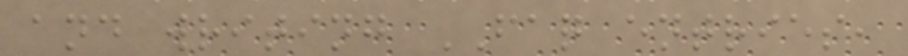and writing FAQ entries,
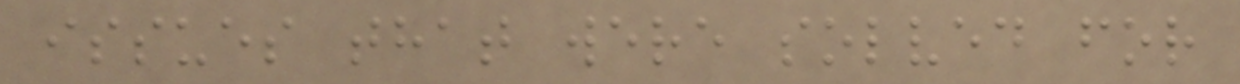issues that were solved for
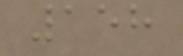158
